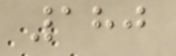180
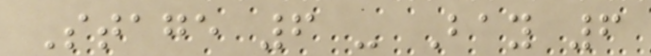Stage 6 - Bay 6
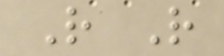R R
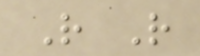R R
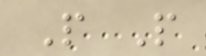P P
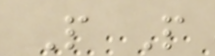P P
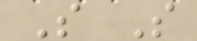S S
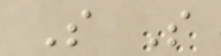S S
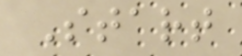Start
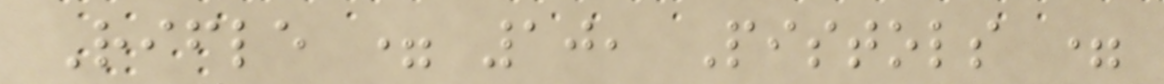Rifle = 10, Pistols =
